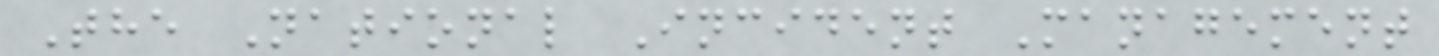The National Incident Management
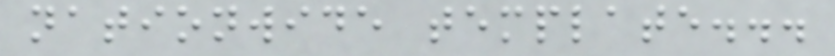nationwide template...
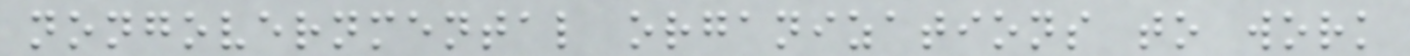nongovernmental organizations to work
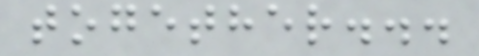together...
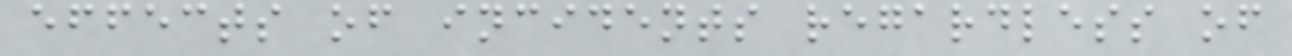effects of incidents regardless of
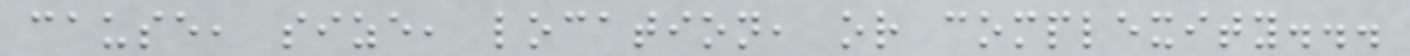cause, size, location, or complexity...
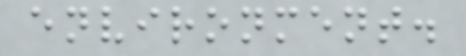environment.
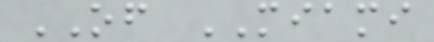OF MIAMI
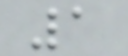1
